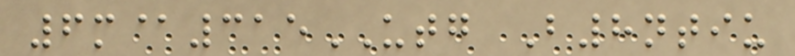6m@315UTG B8ntiu
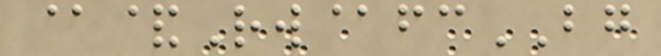@&Rw@fcBG
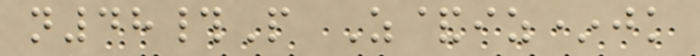n48#P Z&iz*jk
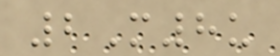2M8u
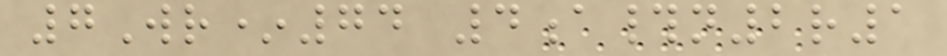7Wr*74 4a#n2r1
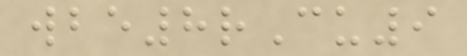wbe8rCu9
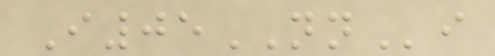I05NNi
